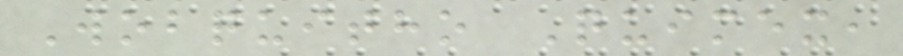Wobquitho Quimex,
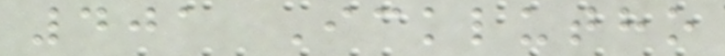401 Icklutho
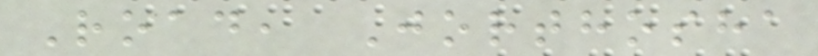Road, Jorthosha
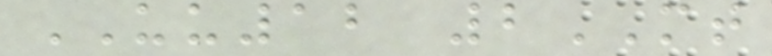UU12 2MT
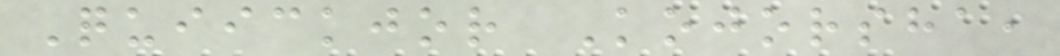Quiickjor Kojorsha,
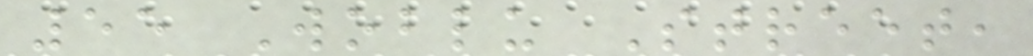55 Woblu Street,
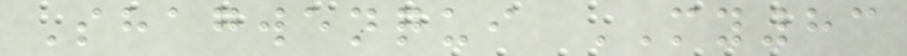Shagwenqui MY83
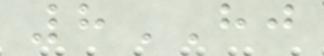8HJ
